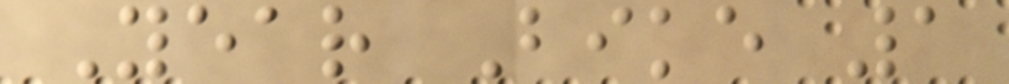Year Bike 1
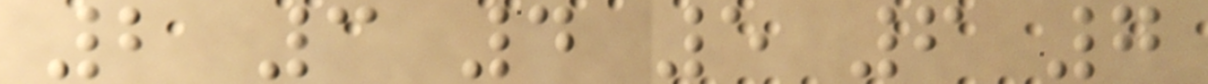2 3 4 5 6 7
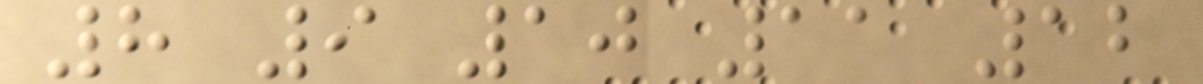8 9 10 11 12
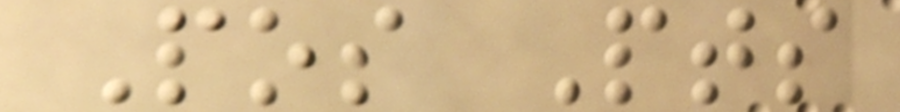Pos Pts
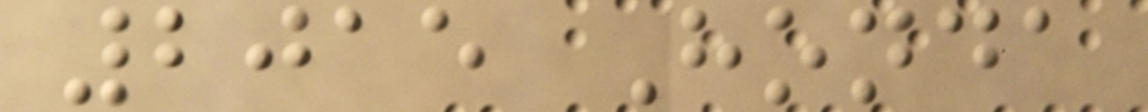2015 Honda
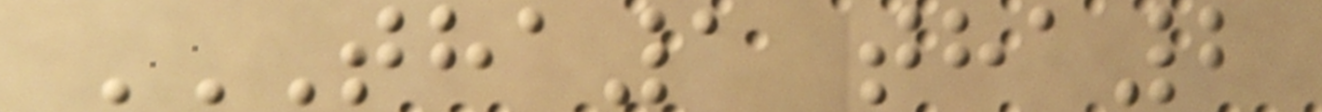THA1 THA2
